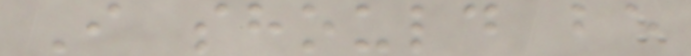I should be
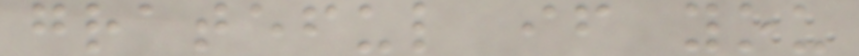grateful if you
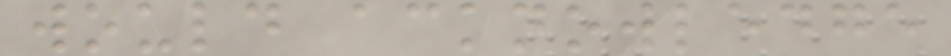would acknowledge
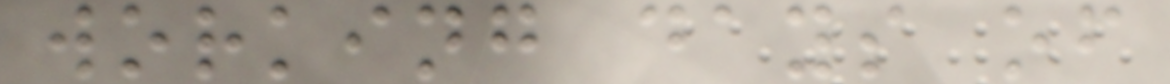working days of
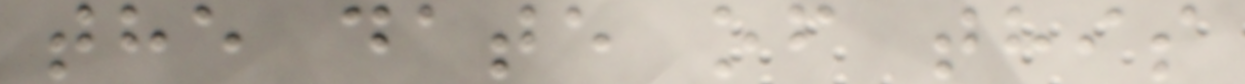the date of this
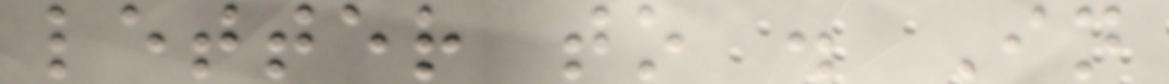letter to . In
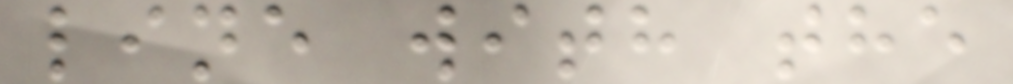line with the
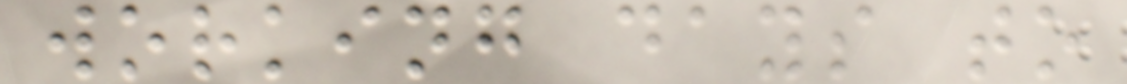working days to
